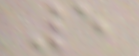5
